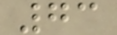73
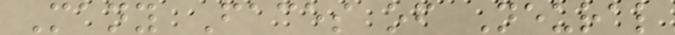Many Faces of Neural
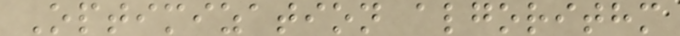Optimization algorithm
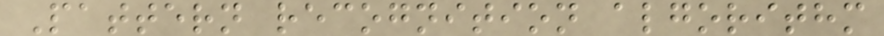Pattern recognition algorithm
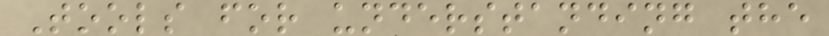Tools for understanding the
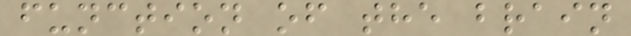function of the brain
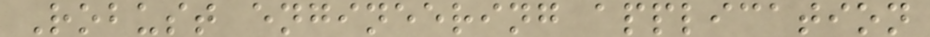Robust engineering application
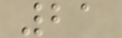21
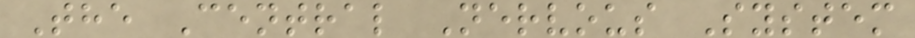The Central Nervous System
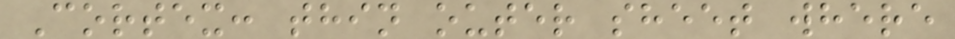Cortex: thin outer sheet where
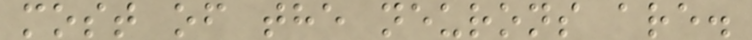most of the neurons are.
